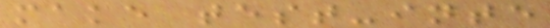make test-inte
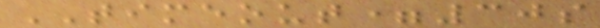TIMEOUT=30s
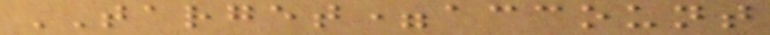TARGET=account
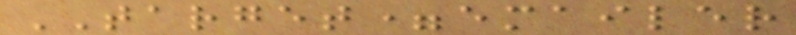TARGET=emailer
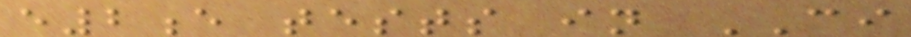e2e tests in CI
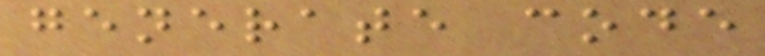generate code
